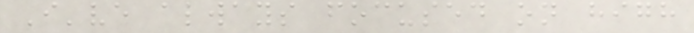I've always focused on high
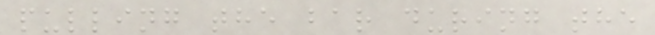pulling the bar during the
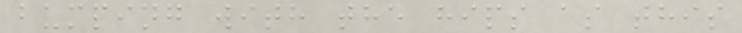bumping with the hips as this
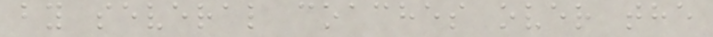by several coaches over the
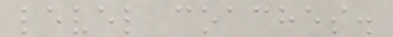level coaches.
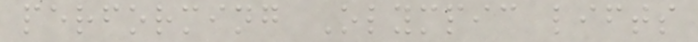performing Olympic lifts
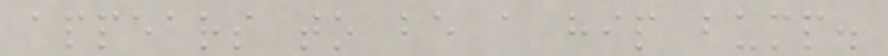appears to be a hip bump.
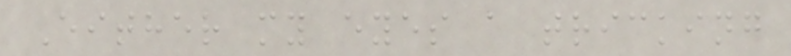Either my eyes a tricking
